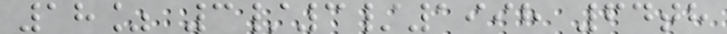18% 3/3/1998 64th
